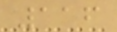116
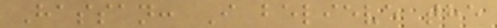Hassan: I believe the
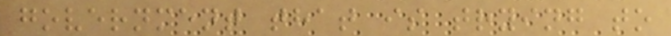government that is trying to
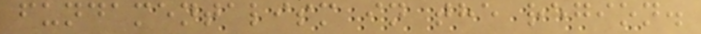fundamentalism in the region.
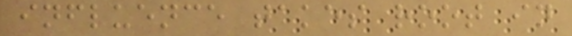influence takes root in
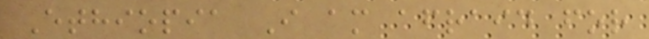Ethiopia I am afraid for
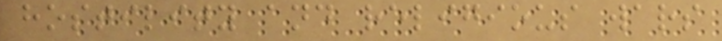hostility and religious wars
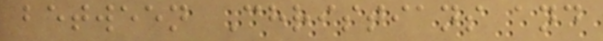between Christians and
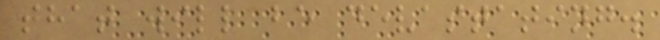that will be devastating.
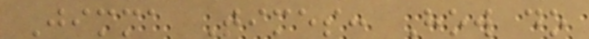Jimma Times: How do
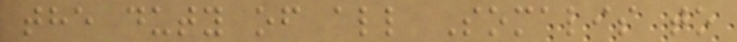the duty of all Somalis to
